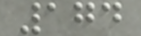174
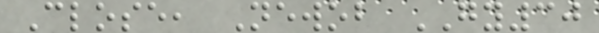Close, Newob GY30
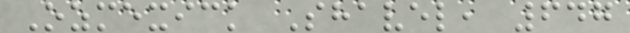Ozmexick Shavel, 647
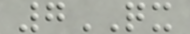7QX
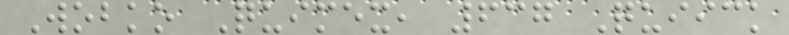Wobko Quimex, 637 Quiick
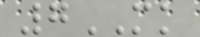7MK
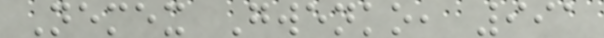Nemex Gwenko, 991
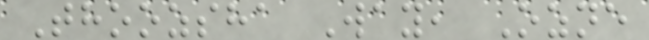Thoozsha Way, Ozne
